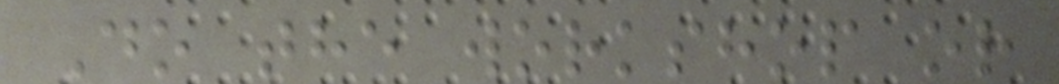Do the workshop or
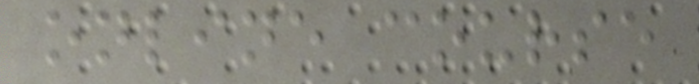online course
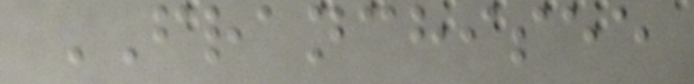FRANCHISEE
